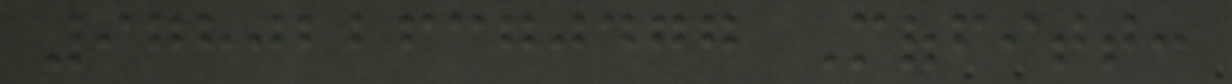9780226370477 Moffitt:
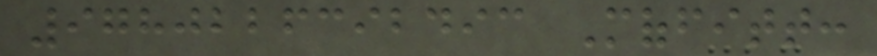9780226392493 Moffitt:
